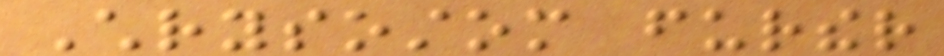Chrysostom further
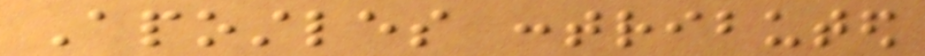Apostles contributed
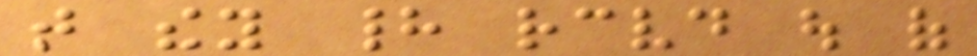that they had received out of
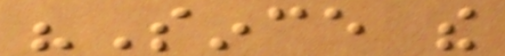"Since the
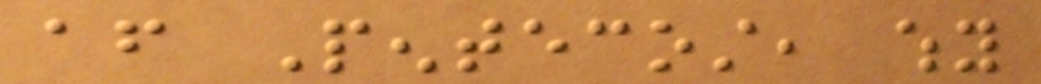after Pentecost, why
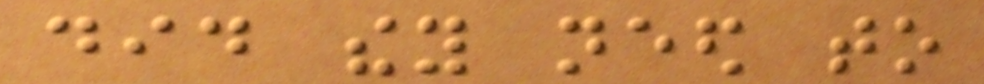did they need to
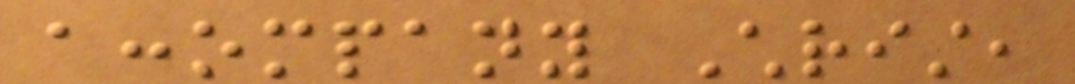accompany Christ,
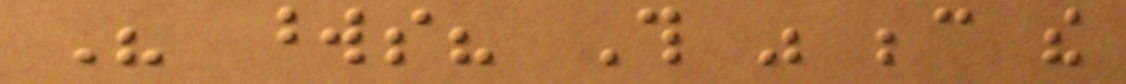His words? This was because the
